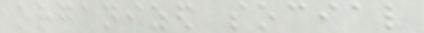organized social
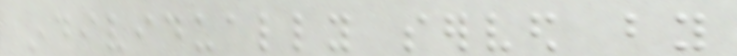individually served by
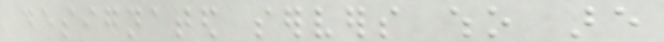designated servers who are
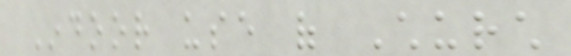Indoor use of Church
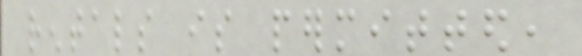rentals is permitted,
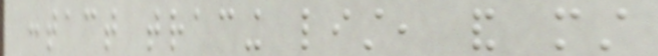contact tracing list, and must
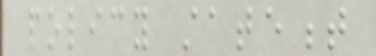policy statement
